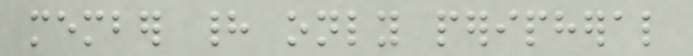member had only peripheral
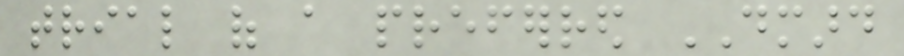trial of a preferred DMARD
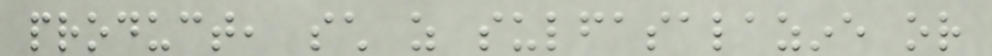product, such as sulfasalazine or
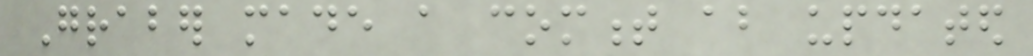Graber made a comment about updated
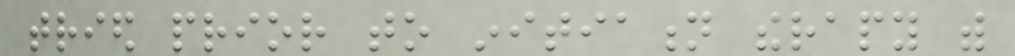tried prior to initiation therapy with
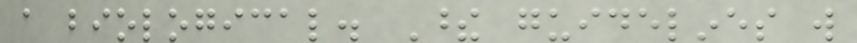a biological. These guidelines will
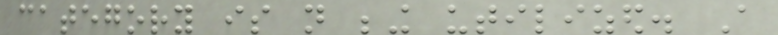category is not being utilized. A
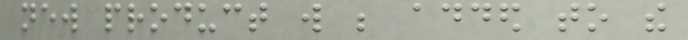new product will be added to the
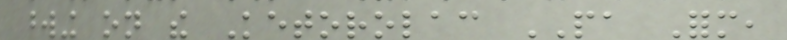wording on the Ketorolac PA Form,
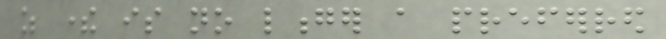as there is no longer a preferred
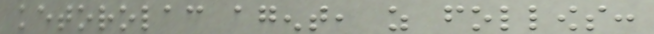ketorolac agent, as follows:
